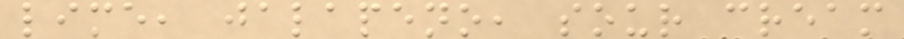lime, jalapeno, sour cream
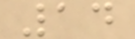14
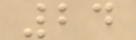24
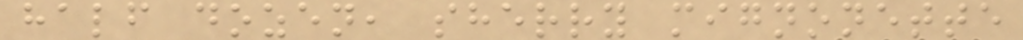half dozen, sherry mignonette
